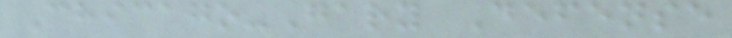Chicago-Gary Defense
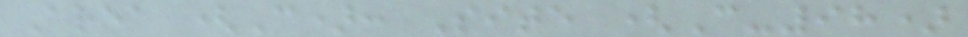Area (C): Site (C-98)
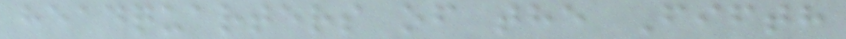headquarters of the Fifth
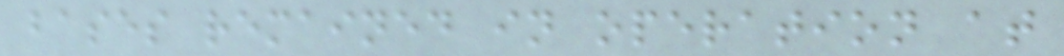bases remained in operation at
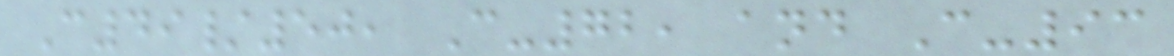C49/50, C-72, and C-93
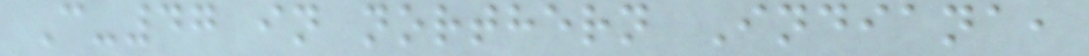C-47 in northern Indiana,
